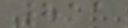811
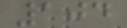104
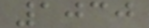1030
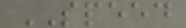SPEED
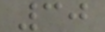30
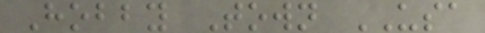Hobby Town USA
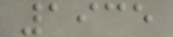1935
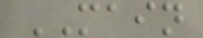MAIN
